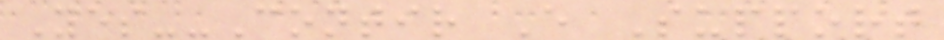Yes--Contir E Support
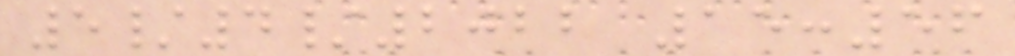5/4/2022 15:56
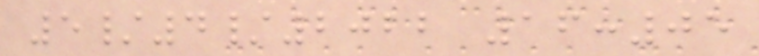5/4/2022 16:05
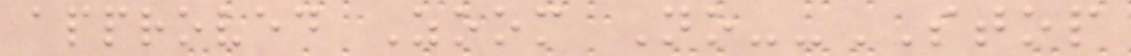approved Zoom No--STOP
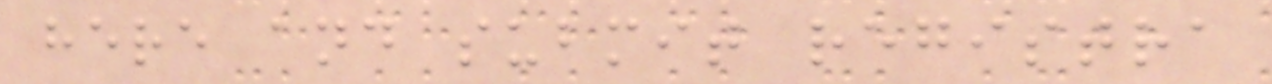here and submit registra
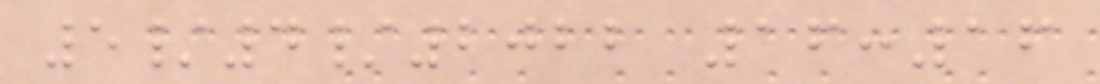5/4/2022 16:16
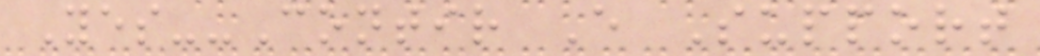Yes--Contir E Support
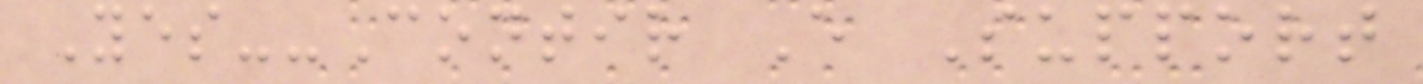Yes--Contir E Support
